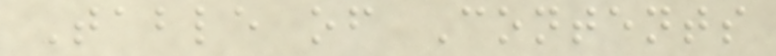Table of Contents
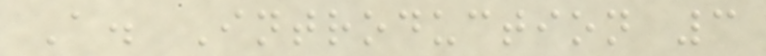A. Introduction 3
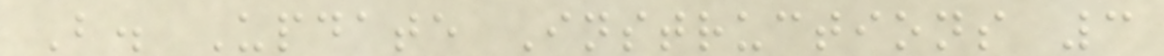B. Update Instructions 3
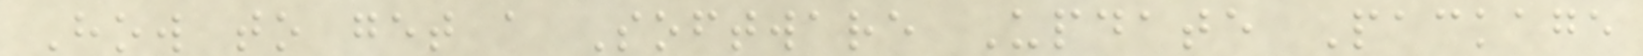How to get a Software Update Package
